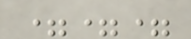===
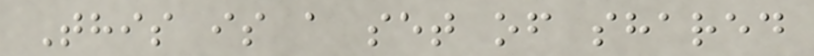This is a set of shared
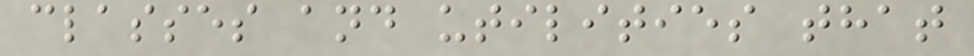classes and utilities that
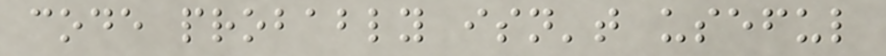code probably isn't useful
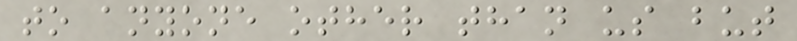to anyone other than us but
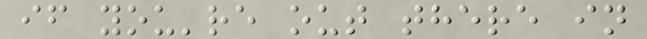if you're out there in
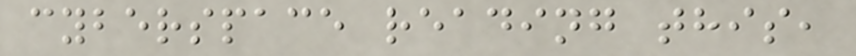cyberspace reading this,
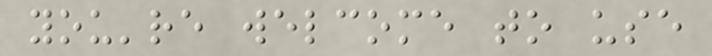you're welcome to use
